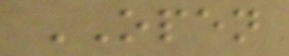OPEN
